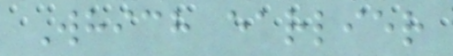Which earlier
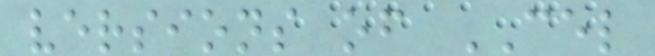versions of CEL
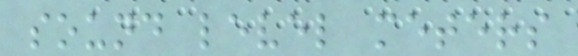sound level meters
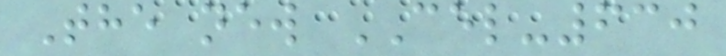The new CEL-630
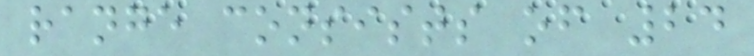range consists of 24
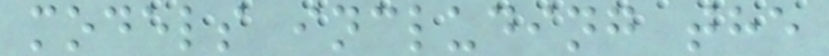models including the
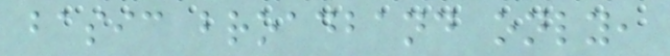basic broadband only,
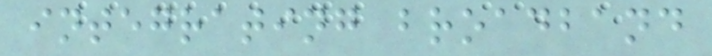integrating broadband
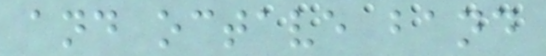and octave band
